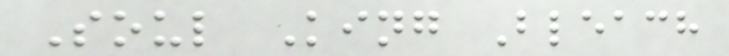Soul King Bleach
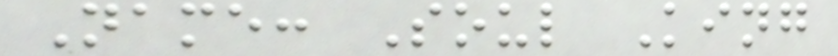Name: Soul King
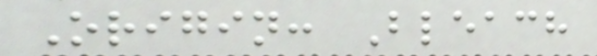Origin: Bleach
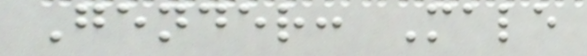Gender: Male
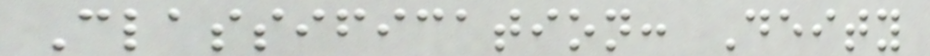Classification: Deity
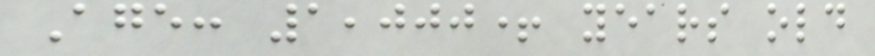Age: 1,000+ years old
